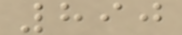890
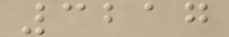3217
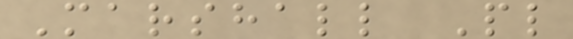Marshall Pl
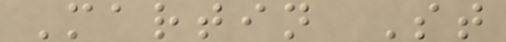Martin St
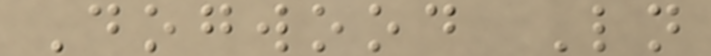Dogwood Ln
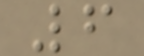6
